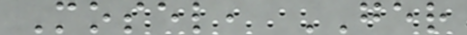Mosel, GER
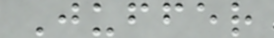Juffer
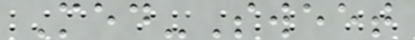Med-Sweet
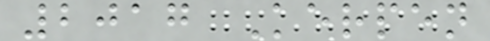2017 Kerpen
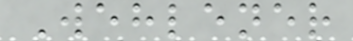Wehlener
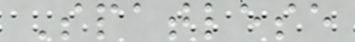Spatlese
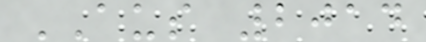AUS 2014
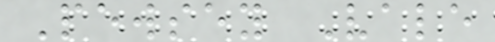Pewsey Vale
